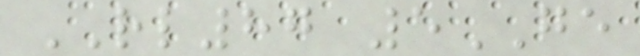RL87 5GE
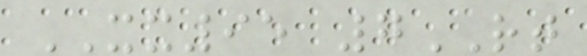XX95 7RT
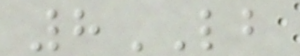8LB
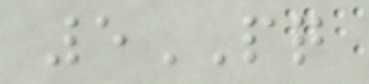5PQ
